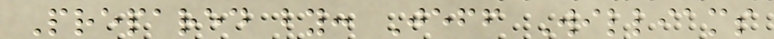Prepared by: Jeff Williams
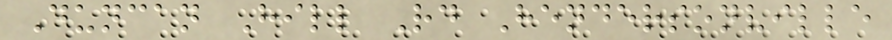Duncan Hill Rd Hendersonville
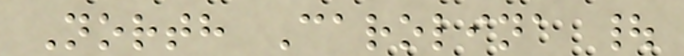North Carolina |
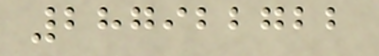287922722
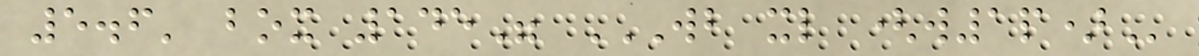5.6' box 145" WB XL (W1P)
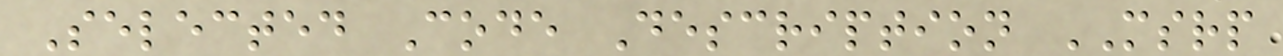Selected Code Description MSRP
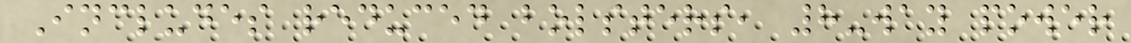Includes reduced bolsters, 8-way power
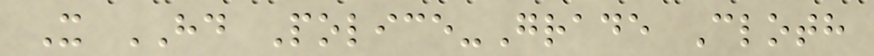X HD Police-Grade Cloth
